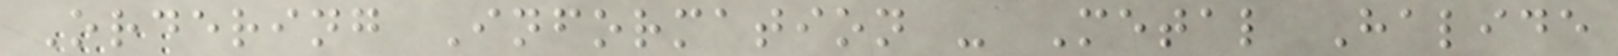Ordering Information - Metal Halide
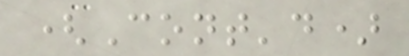(Cont'd)
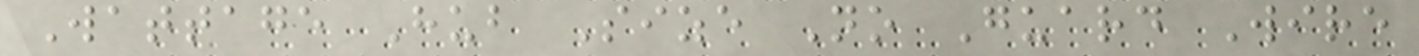Wattage Hub Size No Guard Wire
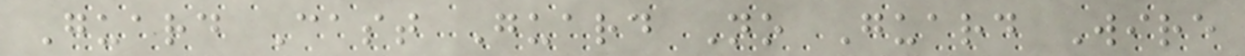Guard Cast Guard No Guard Wire
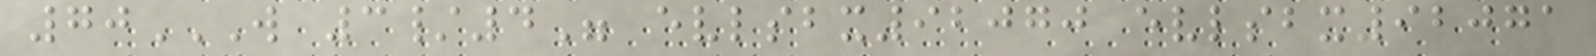70W 3/4" EVLSBX92070 EVLSBX92071
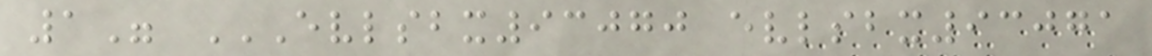1" EVLSBX93070 EVLSBX93071
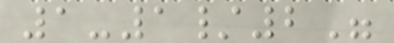1-1/2"
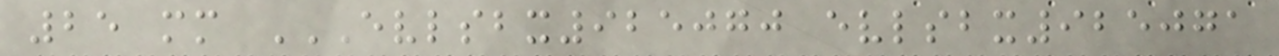25 mm EVLSBX925070 EVLSBX925071
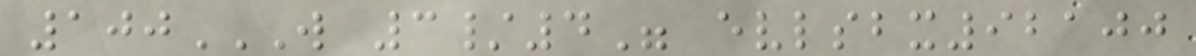100W 3/4" EVLSBX92100
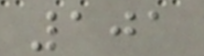101
